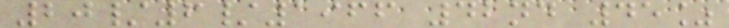20/6/1966 42nd 45%
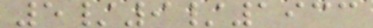5/9/1933
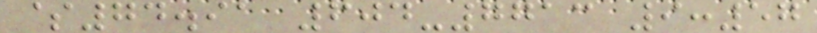$74.91 604-7713 9:57
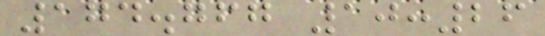174.767 10:26
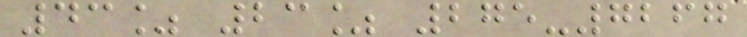43% 23% 275-7267
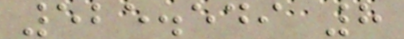525.549 8
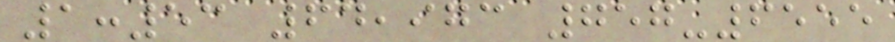1:53 64,973 757-6555
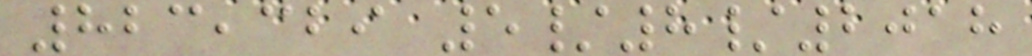823,329 5/8/2018
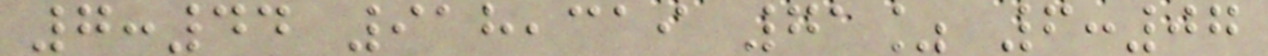7:44 918,319 71% 6:07
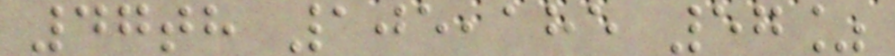47th 105,185 57%
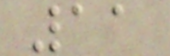11
